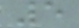5
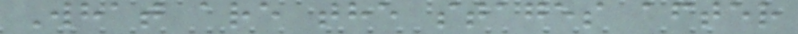What are the stages after
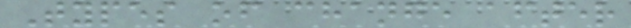Types of change after
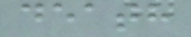death
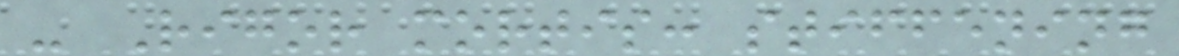- Rigor mortis: stiffening
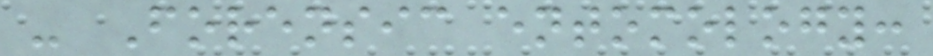- Forensic entomology:
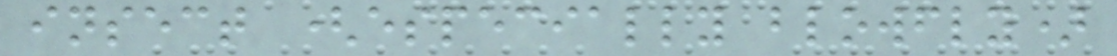insect (especially blowfly)
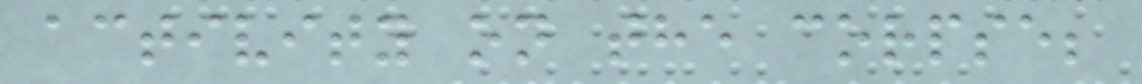activity on the corpse;
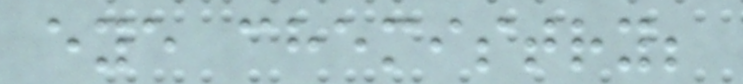eye chemistry;
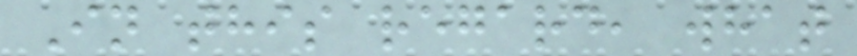In this regard, what
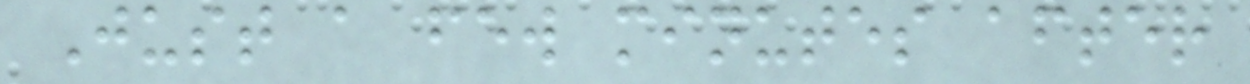Just a few minutes after
